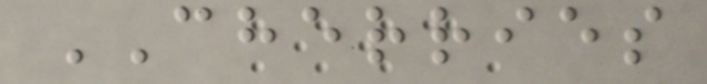CHERRIES
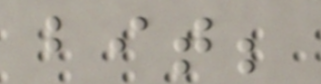bit;
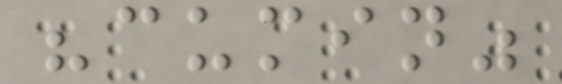"cumin"
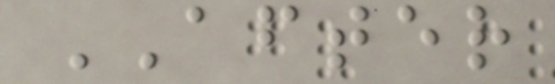AFTER
